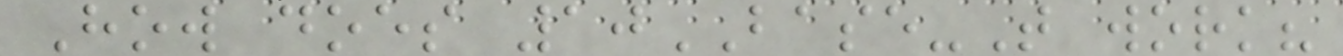How does 10BASE-T work?
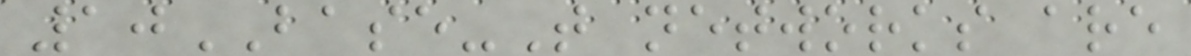10BASE-T networks are
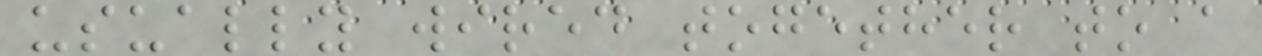usually wired together to a
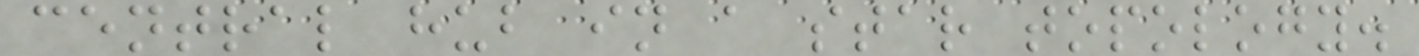central hub in a star topology.
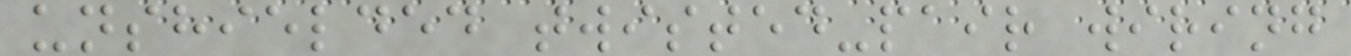unshielded twisted-pair wiring
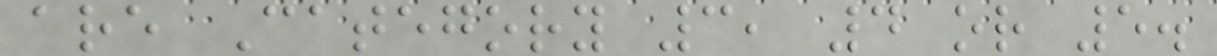are Category 3, 4 or 5.
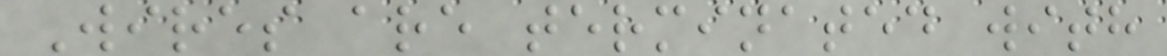Wires are terminated with
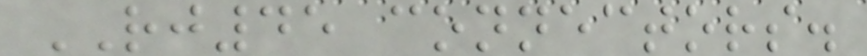RJ45 connectors.
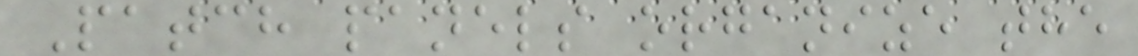Patch panels organize the
